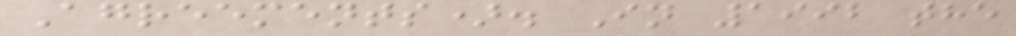Agreements). In 1992 the
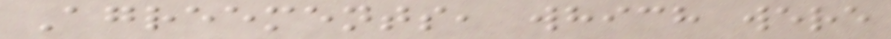Agreements, which were
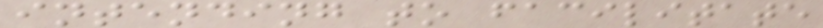intending to facilitate
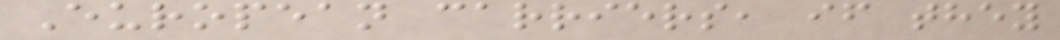European carriers, if they
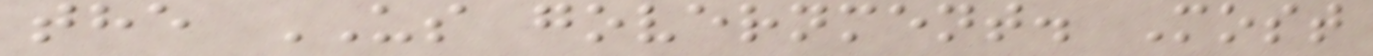the US government. Most
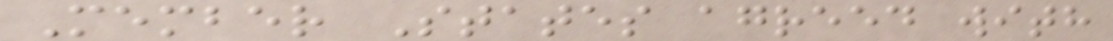Member States agreed with
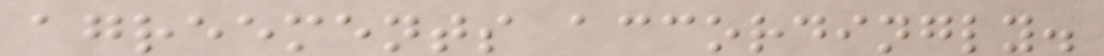agreements accordingly.
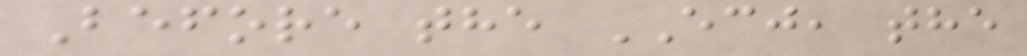Before the ECJ, the
